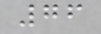76
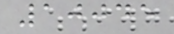10045
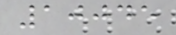10045
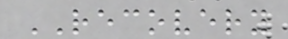RECOVERY
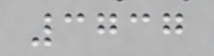3737
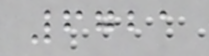6721
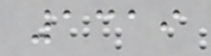1319
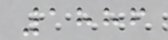1886
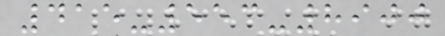415-553-8900
